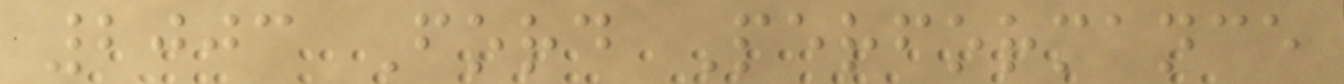2003 Ford Performance
